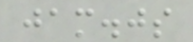jam.js
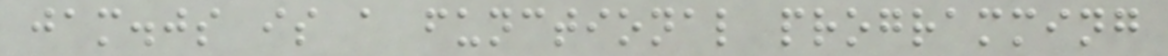jam.js is a functional programming
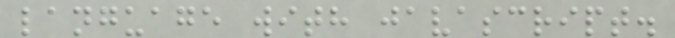language with javascript.
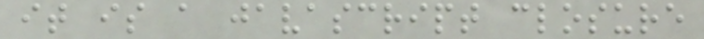it is a javascript closure
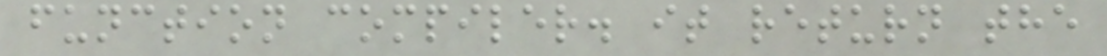function compiler. it return the
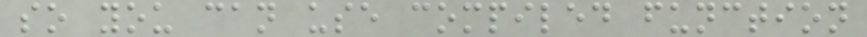so you can use compiled function
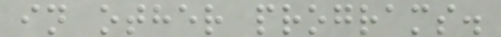in other programs.
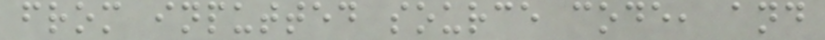from inputted source code, and
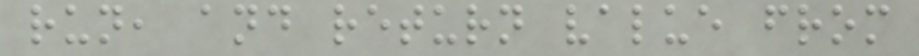run, and return value from
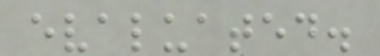evaluated.
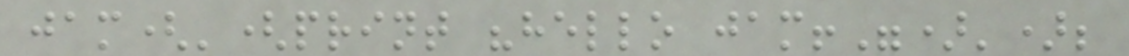jam('(print "hello jam!")');
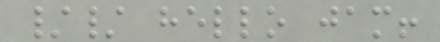// hello jam!
